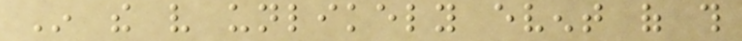In the very unlikely event of this
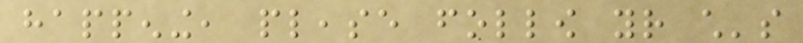happening, please follow your child's
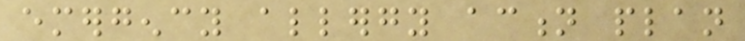emergency allergy action plan
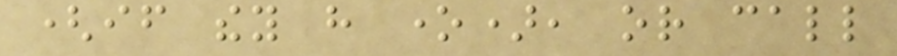(if they have one), or call
